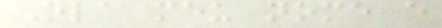Ola meu nome e
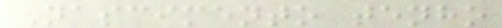Nascimento tenho
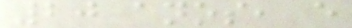20 anos, e
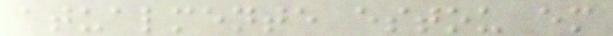atualmente estou em
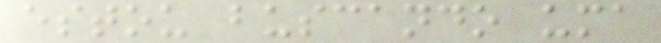estou buscando uma
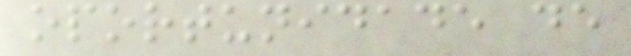oportunidade de
